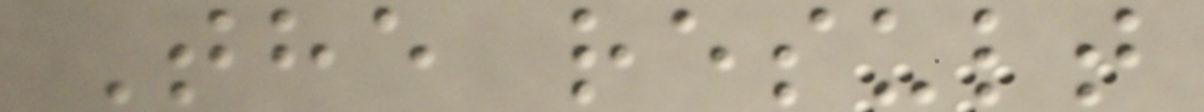The result
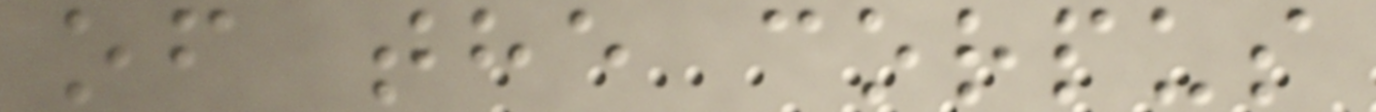of the corpus
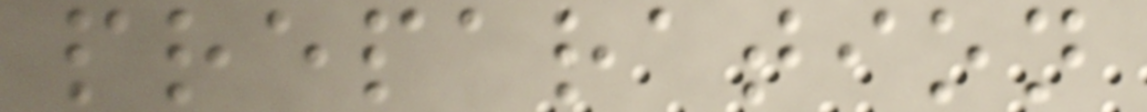preparation
